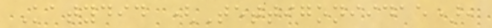Katydid (Tettigoniidae),
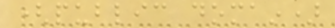(public domain)
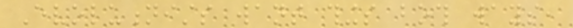Evolutionists want things both ways,
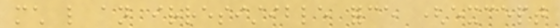much like an irresistible force (except
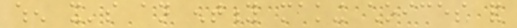when it's an entity making choices and
